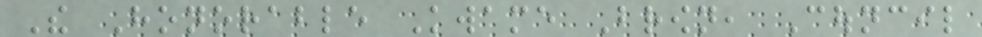The Honorable Kwame Brown, Council
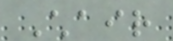Chair
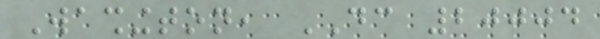Washington, DC 20004
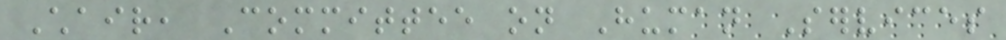Chair, Committee on Human Services
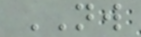NW
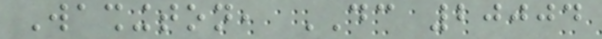Washington, DC 20004
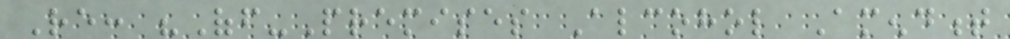Re: "Off-Premises Alcohol Amendment
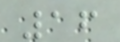16
